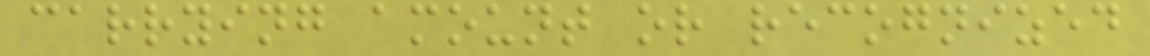carrying amount or recognized
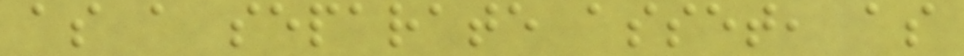as a separate asset, as
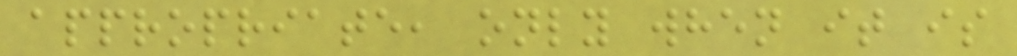appropriate, only when it is
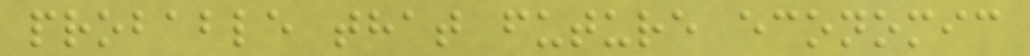probable that future economic
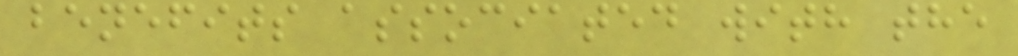benefits associated with the
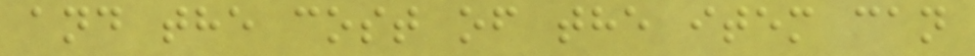and the cost of the item can
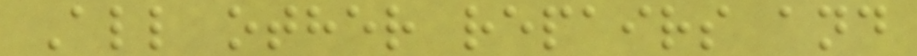All other repairs and
